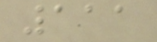111
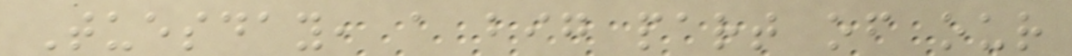Tuesday, a big part of our
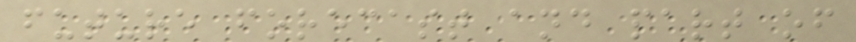future forecast and part of
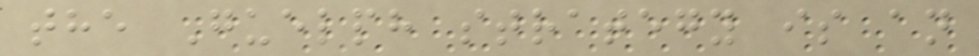the Guelph strategy is an
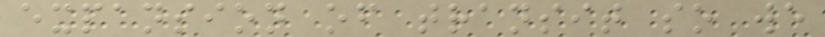expansion of transit so we
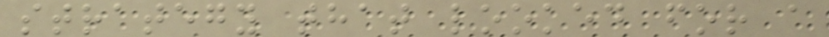strategy that looked for a
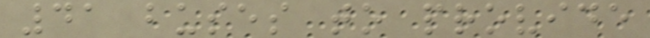41 buses to provide
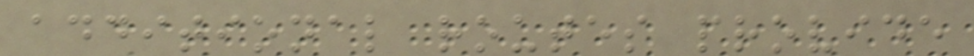additional routes provide
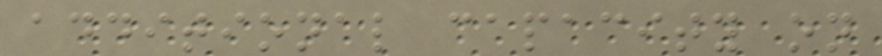additional capacity on
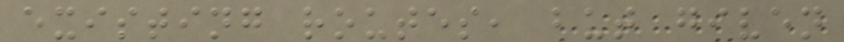existing routes, but given
